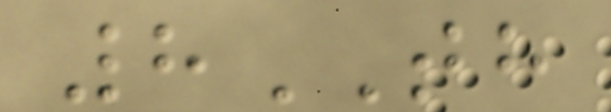8TH
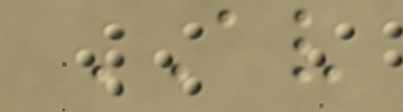AV
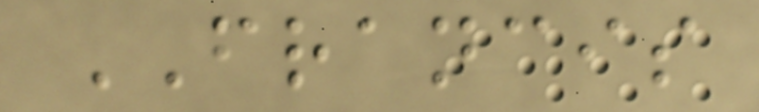FRANCIS
